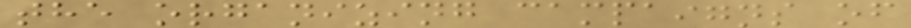the organizing campaigns of
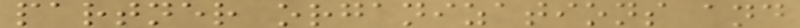partner organizations and
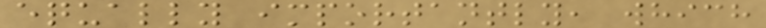equally importantly, which
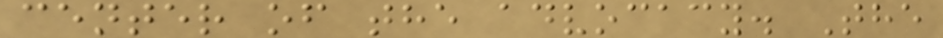center of the advocacy. The
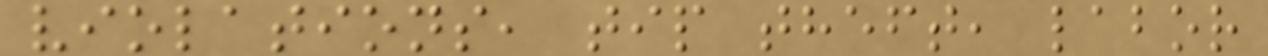violations, tip theft, labor
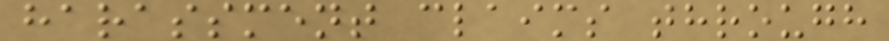harassment claims through
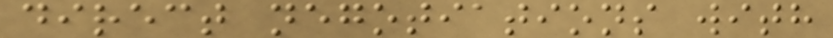direct negotiations with
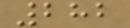282
